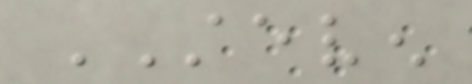STEVEN
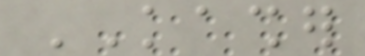KASHER
